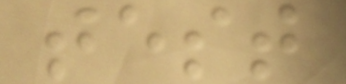test
